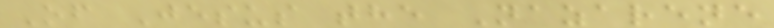Of Jesus the Nazarene
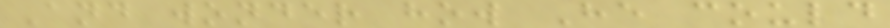And wonder how He could
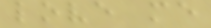love me
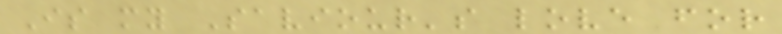Is my Saviour's love for
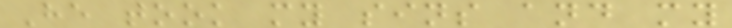He took my sins and my
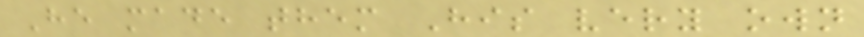He made them His very own
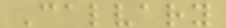Calvary
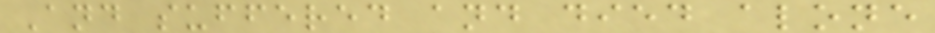And suffered and died alone
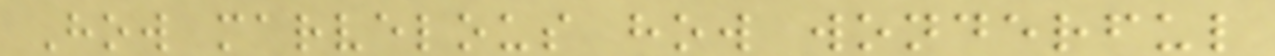How marvelous how wonderful
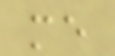me
